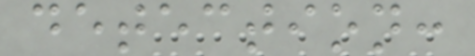detection:
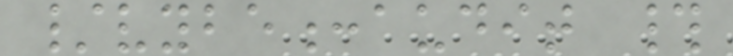/vybe:audit #
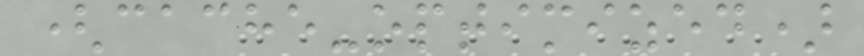(cache-optimized)
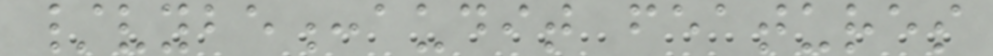/vybe:audit features
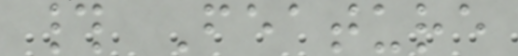# Feature
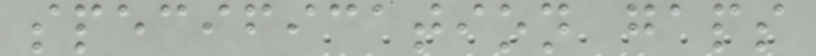specification gaps
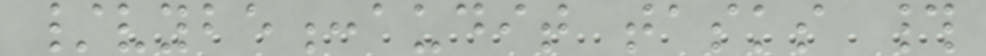/vybe:audit tasks #
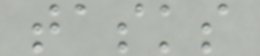tasks
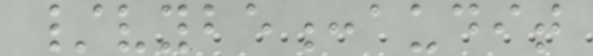/vybe:audit
